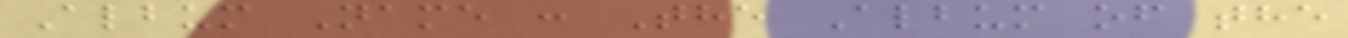Album Name : The Album of the
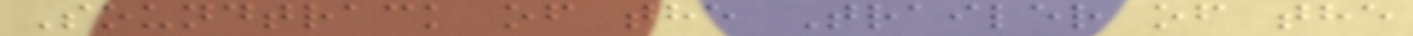Soundtrack of the Trailer of the
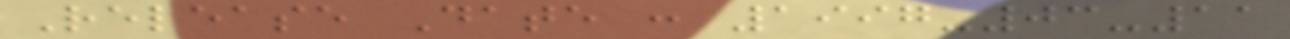Release Date : 1997-03-11
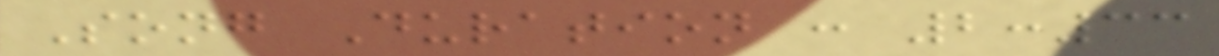Song Duration : 2:33
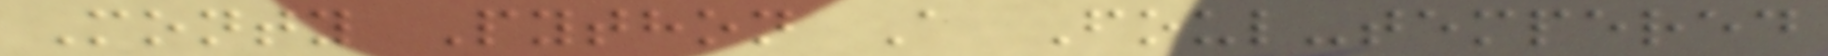Monty Python A Foul-tempered
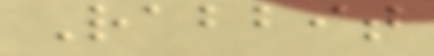Rabbit
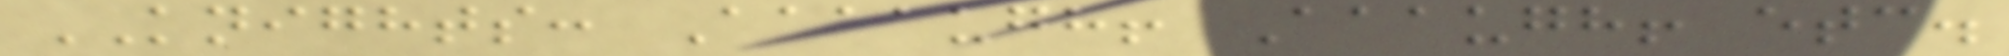KNIGHTS: Aaaaugh! Aaaugh! etc.
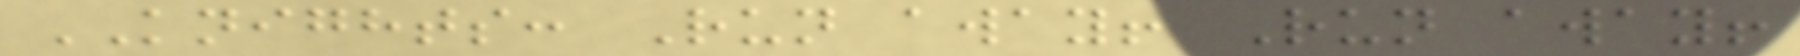KNIGHTS: Run away! Run away!
